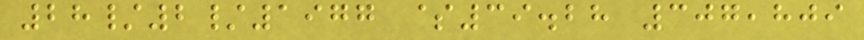28/2/1977 $39.28 307,809
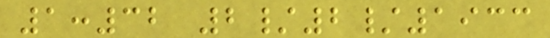1:32 2/2/1933
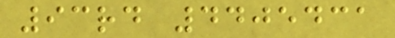93rd 4405431
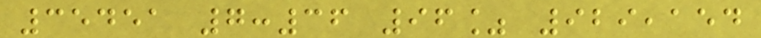35451 7:36 96% 929,154
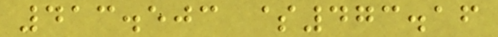413.503 $473.16
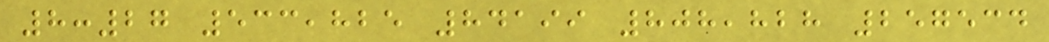8:27 533,825 84199 808,828 257534
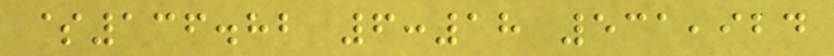$136.82 6:18 531,924
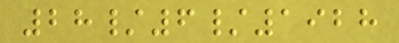28/6/1928
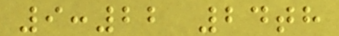9:22 24th
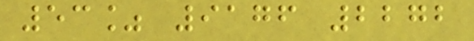53% 9176 2272
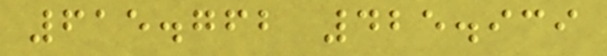615.762 425.939
